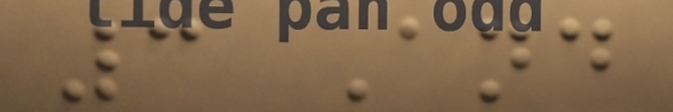3 And
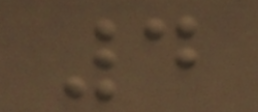4
